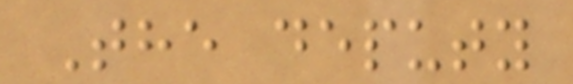The deputy
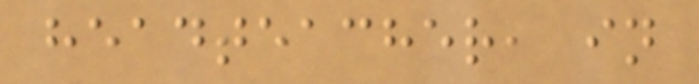headteacher, in
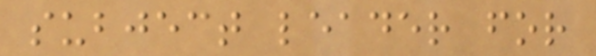subject leader for
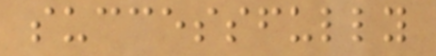successfully
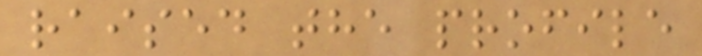raised the profile
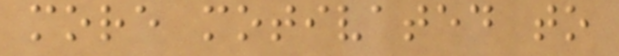more motivated to
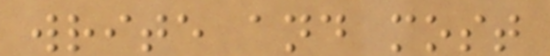write and most
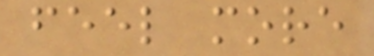feel more
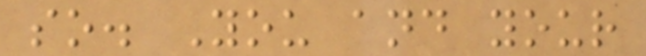so. You and your
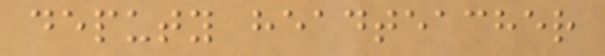deputy headteacher
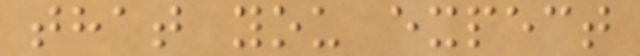that you expect
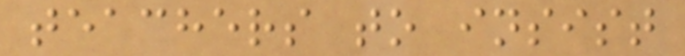teachers to insist
